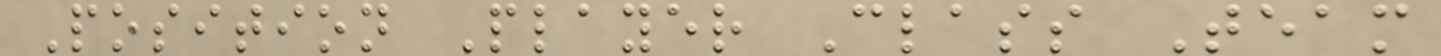Position Player Class Team
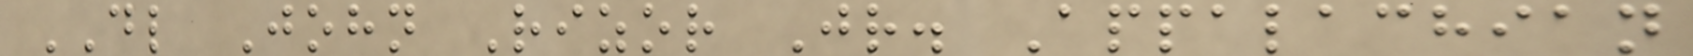DL John Rizor Jr. Appalachian
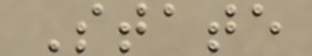State
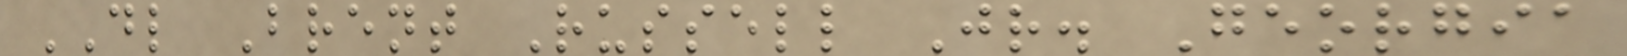DL Brent Russell Jr. Georgia
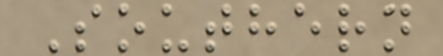Southern
